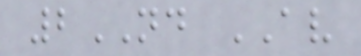2ND AV
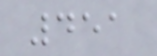451
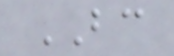BC
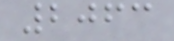2063
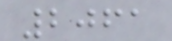2061
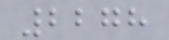2278
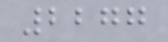2277
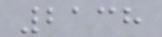2138
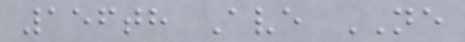156th Ave NE
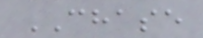CHASE
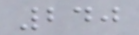240
